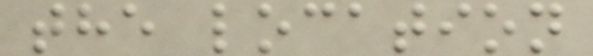the location
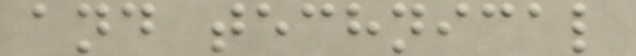and technical
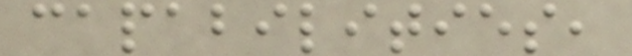capabilities,
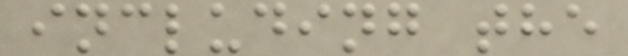including the
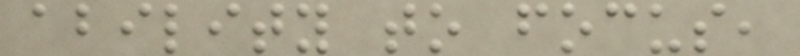ability to focus,
